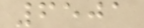6501
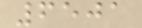6501
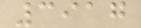3917
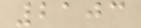2103
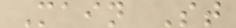Main St
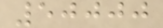50000
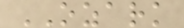OZARK
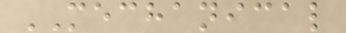MECHANICAL
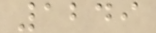1249
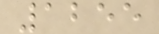1255
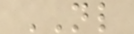NL
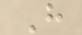H
